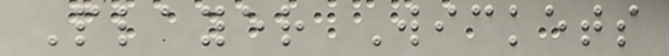Player Wickets
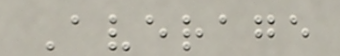Average
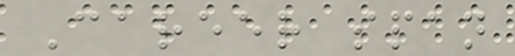Career span
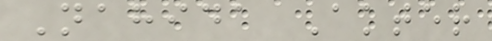Nahida Akter
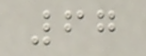67
